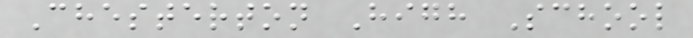Chesterton High School
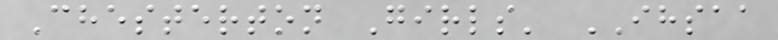Chesterton Girls' IHSAA
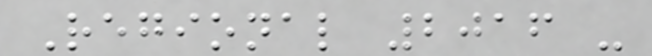Regional 2016 -
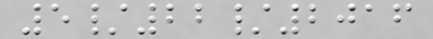5/22/2016
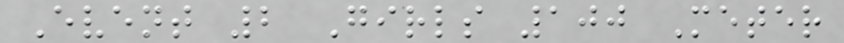Event 2 Girls 100 Meter
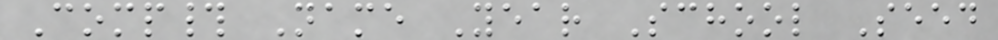Comp# Name Year School Seed
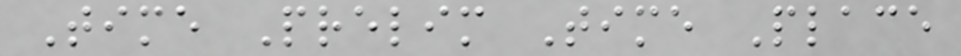Time Prelim Time Place
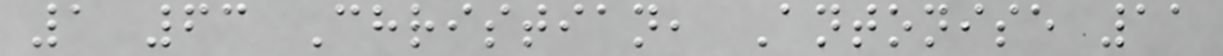1 63 Christian, Antonise 11
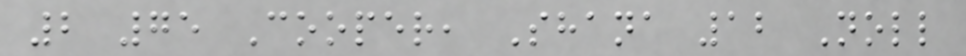2 75 Cooper, Shana 12 Noll
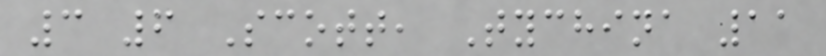3 6 Scott, Tychina 11
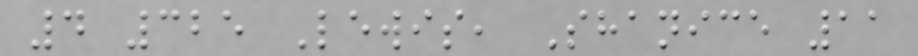4 325 Lewis, Shanice 11
